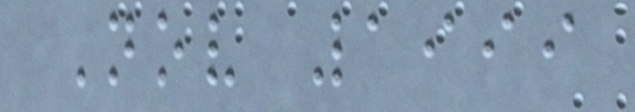Nov 1999
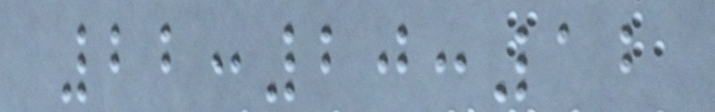22:20:12
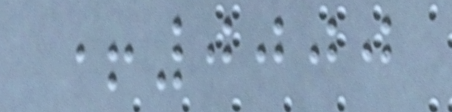+0000
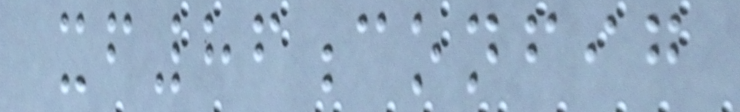xf86config
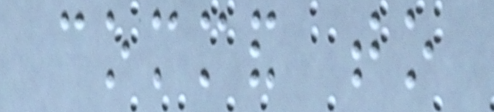command to
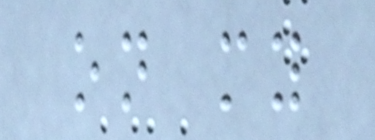on my
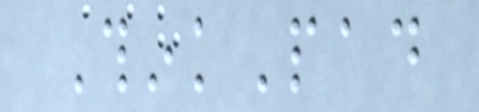ThinkPad
